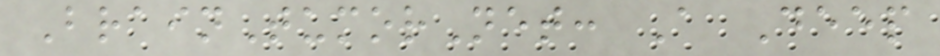BrainTumorNet: A Deep
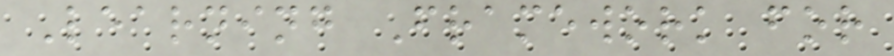Learning Framework for
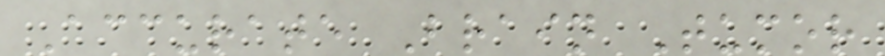Accurate Brain Tumor
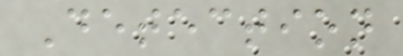Detection
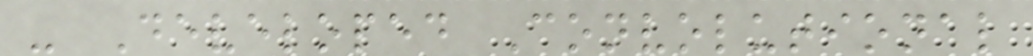- Developed Convolutional
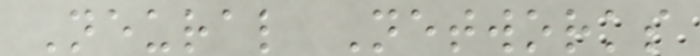Neural Networks
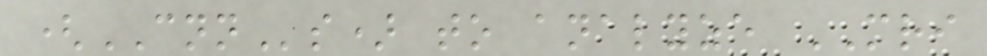(CNNs) to analyze MRI
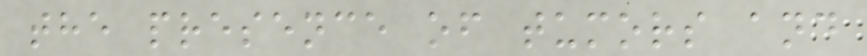the presence of tumors and
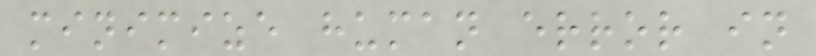minimize human error in
